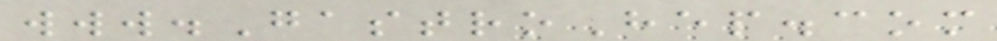www.GastroHep.com
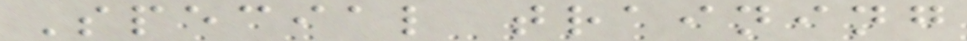Special training
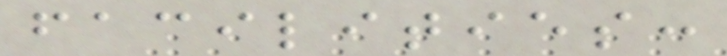facilities:
